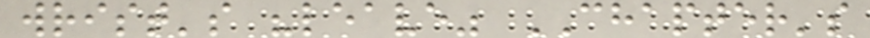wrist's "leave" CHAPTER's
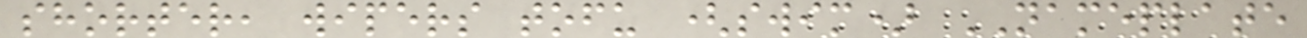shorter, wipers tofu (swim) NAMEPLATE
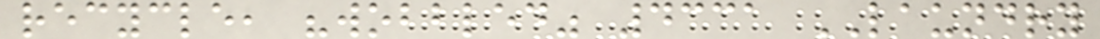recycle, "wobbled" 4331 LAUNDRY
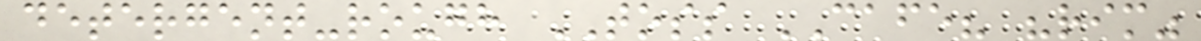detergent-rough TOSS CAFE? "rim"
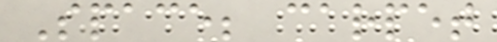Space; carpet
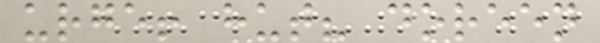urge! hut? doreen
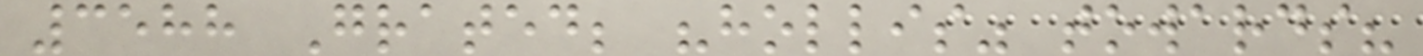3588 Grated; "hollis" towards?
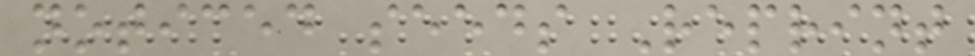noticed seeds Reprint
